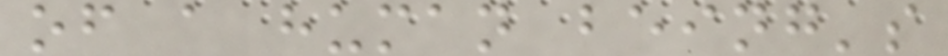of a human being's
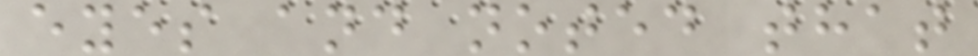eyes and noted that
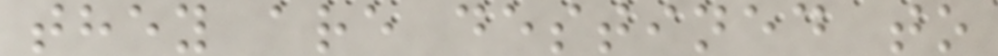they are destined to
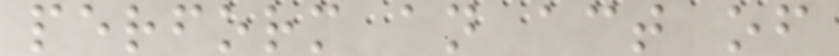perform an act of
